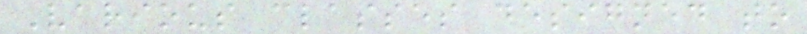Various classes designed to
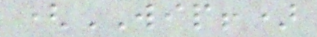(WIP!)
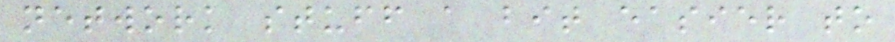network stuff a bit easier to
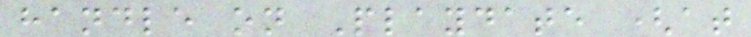handle on Playdate (at
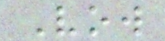Vow
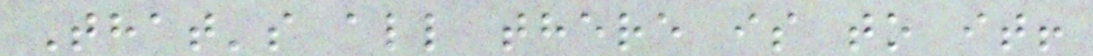That's all there is to it!
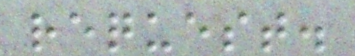request.
